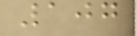107
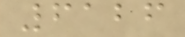6126
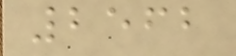2562
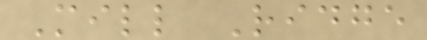Mill Ridge
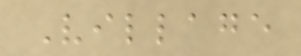Village
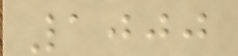1000
